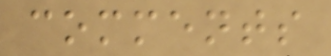comments
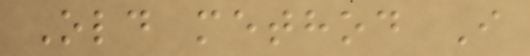Old method I
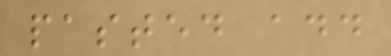pasted add
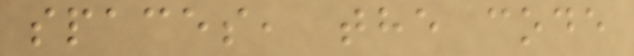spaces, the code
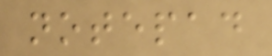notepad
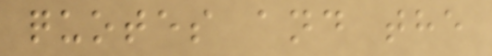quotes and the
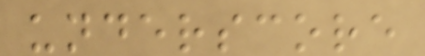underscore
